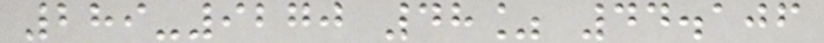289-9270 48% 44.106
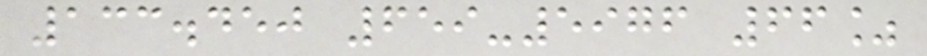133.450 659-5976 66%
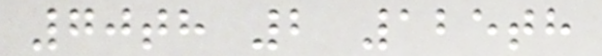70th 2 125th
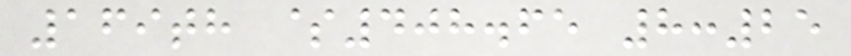169th $408.65 8:25
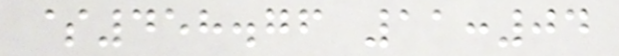$458.76 11:04
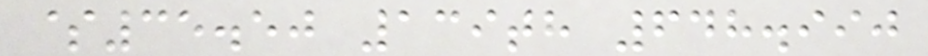$35.50 139th 648.990
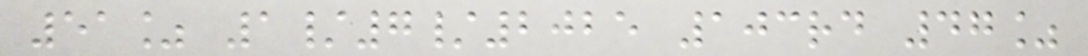51% 1/7/2025 103rd 47%
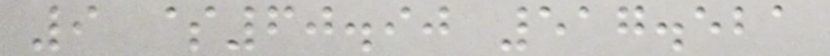9 $60.90 517.521
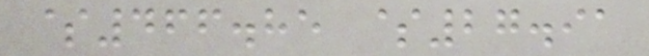$466.85 $27.91
